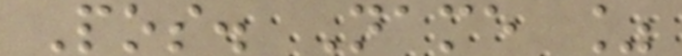Pos. Name %
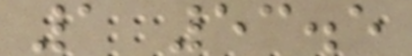1 53.5
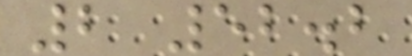2 52.2
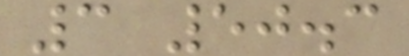3 50.3
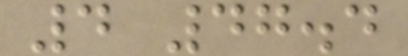4 47.4
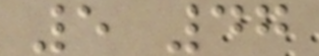5 47
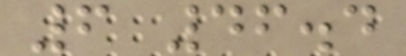6 46.4
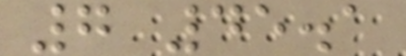7 45.1
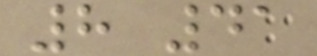8 41
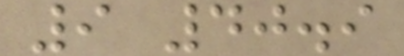9 40.9
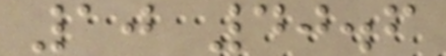10 40.6
